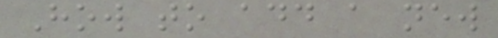How to add a new
